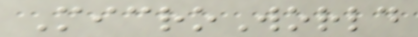MicroWorld
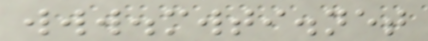www.mwti.net
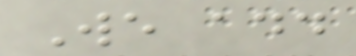We add
